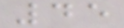45
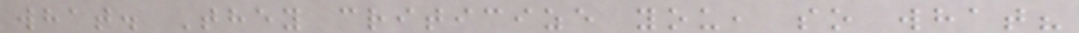what. They criticize you, so what?
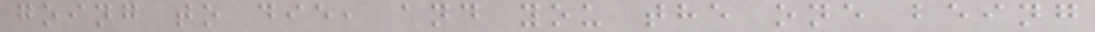going to die, and you the one being
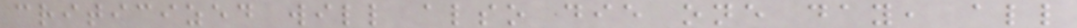criticized will also die one day, all
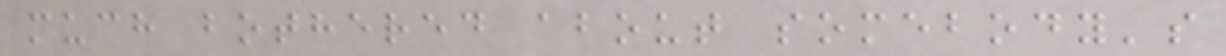much bothered about somebody's
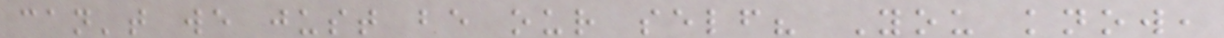can't we just be our self? You know,
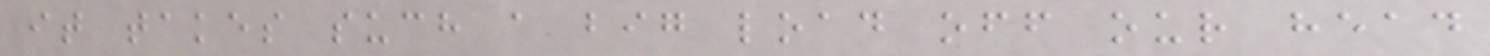it takes such a big load off our head
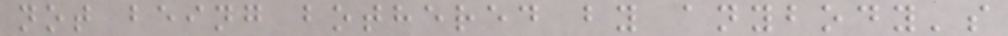not being bothered by anybody's
